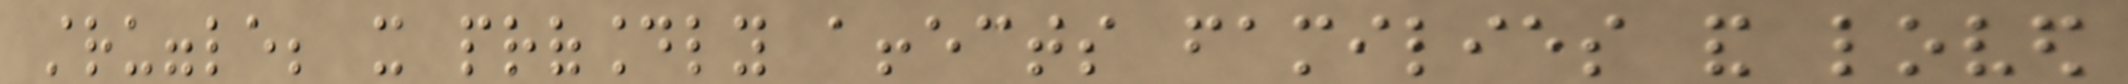struggle; it profoundly affects families and loved
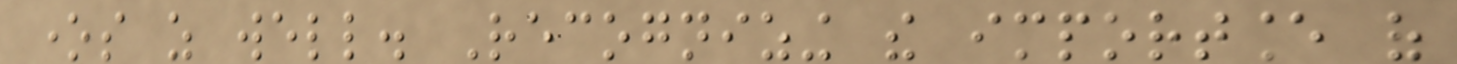ones as well. Recognizing the importance of
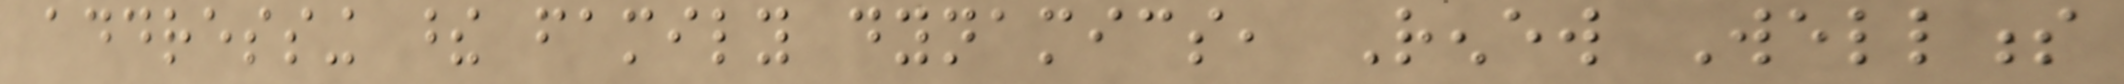addressing these family dynamics, Renew Wellness
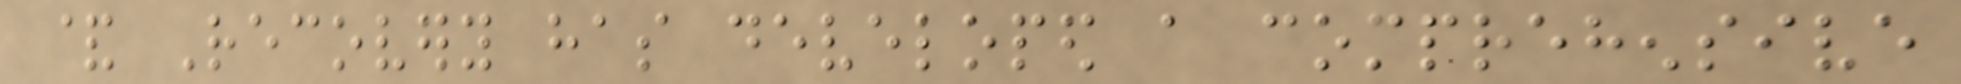& Recovery has developed a comprehensive
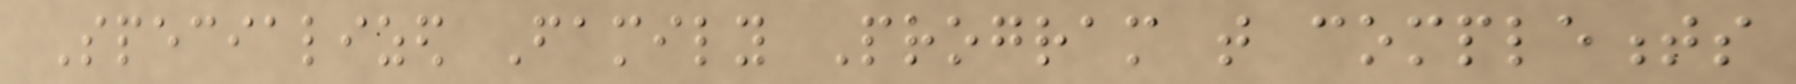Specialized Family Program that complements
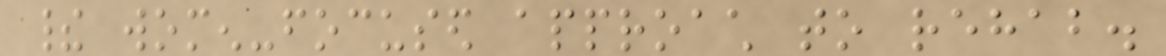their women-focused approach to rehab.
